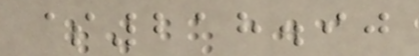$218.90
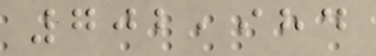702,984
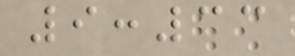9:33
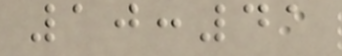10:41
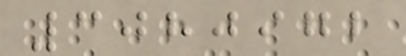3080972
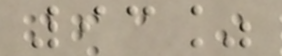93%
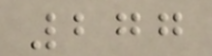277
